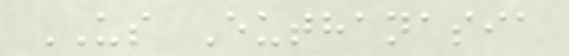US Euthanasia
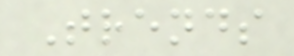Trends
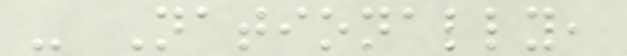- Nationally,
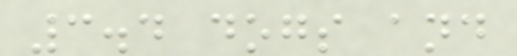3.4 dogs and
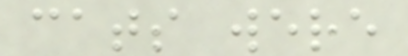cats were
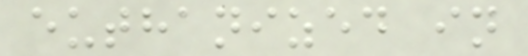euthanized in
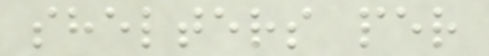shelters per
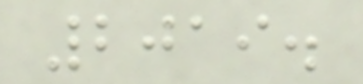2019.
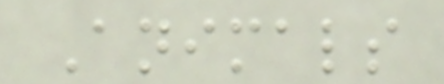Animals
